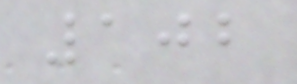102
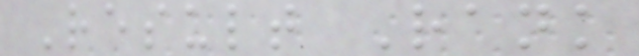Result Rank
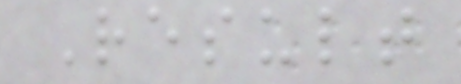Result
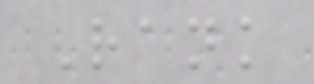Rank
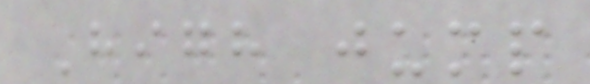High jump
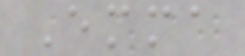Emma
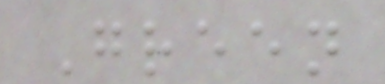Green
